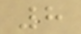8
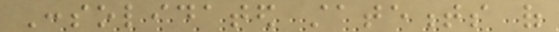Consolidated statements of
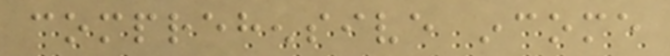comprehensive income
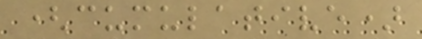(cumulative)
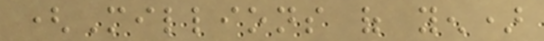(Millions of yen)
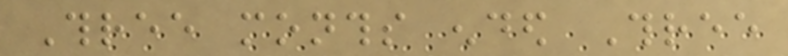Three months ended Three
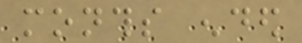months ended
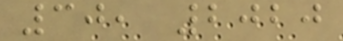30, 2020
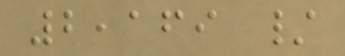2,169 /
